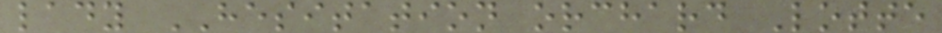lady HESITATION orchard Lotte
